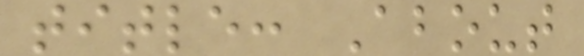title: About
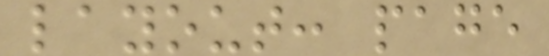layout: page
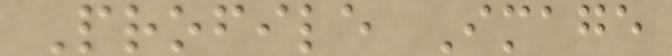Profile Image
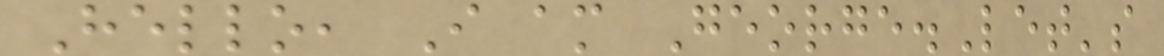Hello, I am George.Let's
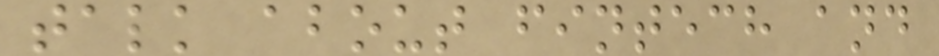talk about fintech and
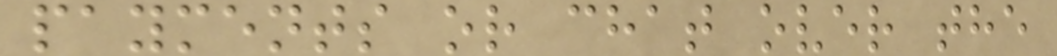payments or chat over the
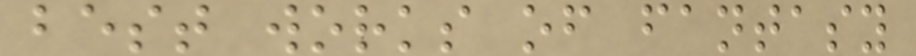best works of fantasy
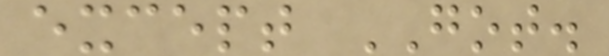except GOT.
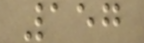157
